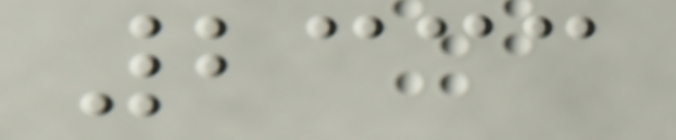2333
